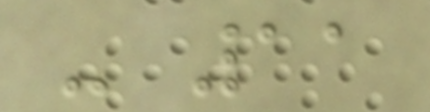- 11
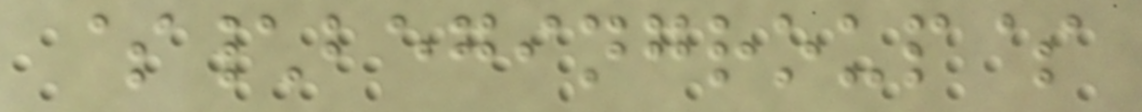$\begingroup$
